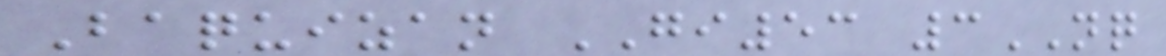Baquizan GI53 3NQ
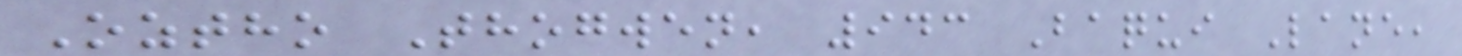Oztho Thogwen, 943 Baqui Lane,
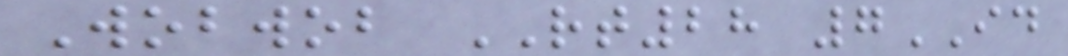Wobwob RT28 7ID
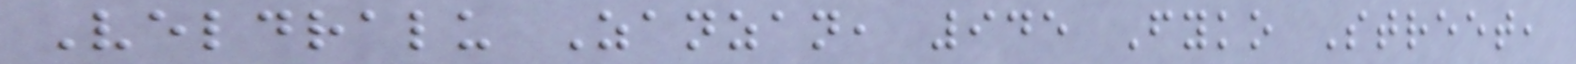Veldralu Zanzan, 945 Fyko Street,
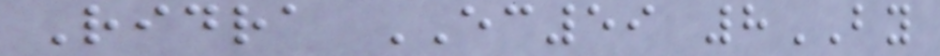Ridra EC59 8BY
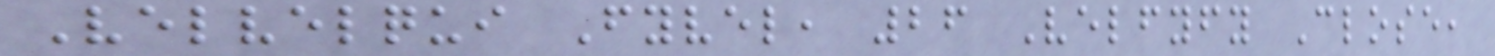Velvelqui Fyvel, 26 Velfyfy Close,
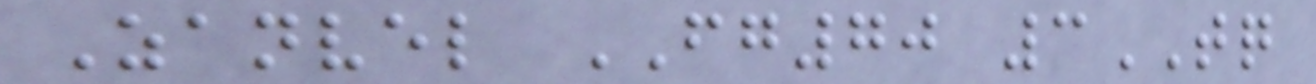Zanvel FG70 3TQ
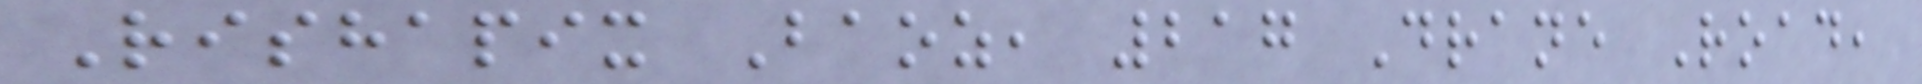Rishapix Baoz, 217 Drane Road,
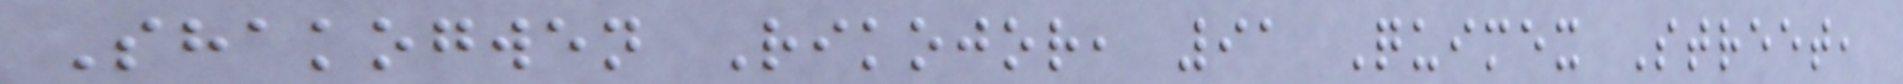Shakogwen Rikojor, 91 Quimex Street,
